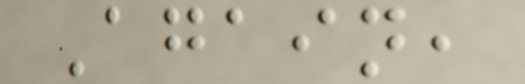Again,
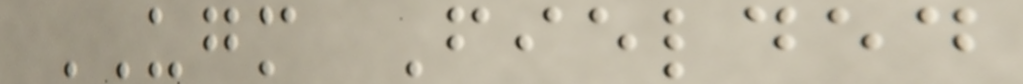UGM Fielded
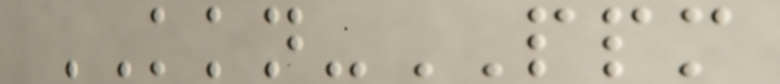KKN-PPM
